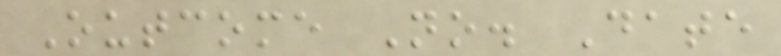Outcome No. Date
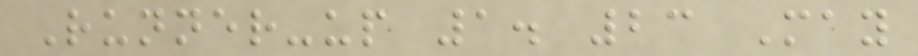Runner-up 1. 23 May
